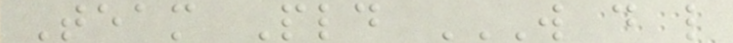Team Pld W D L
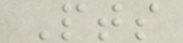Pts
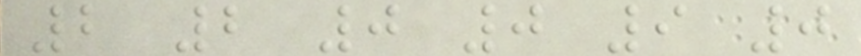2 2 0 0 9 0
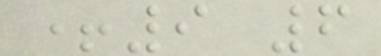+9 6
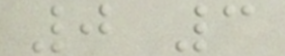0 3
